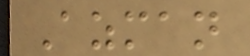Azman
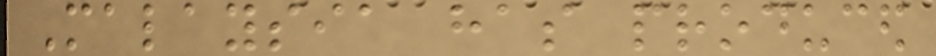Malaysia has produced
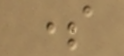some
